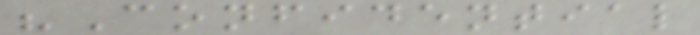"Confidential
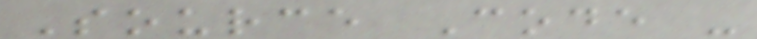Source Code -
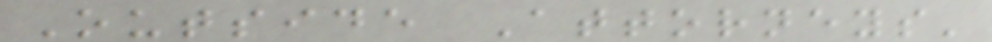Outside Attorneys'
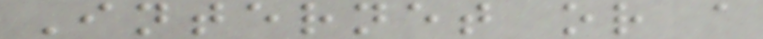Internet or a
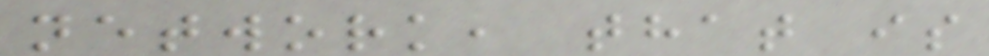network, that is
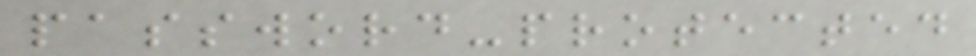password-protected
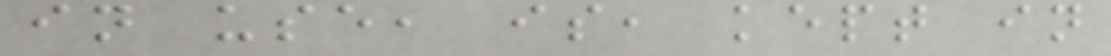in use, is, kept in
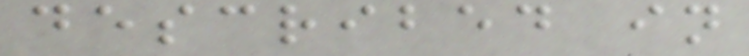described in
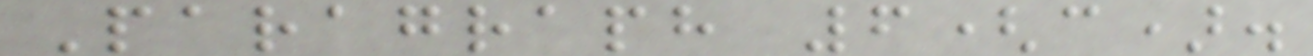Paragraph 6(c).
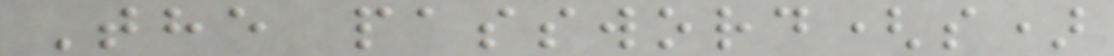The password(s)
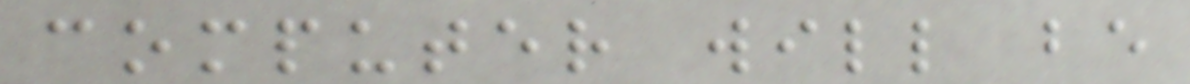computer will be
